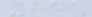251
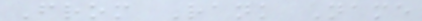From Rank Name
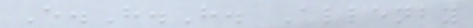E.H.H. Allenby
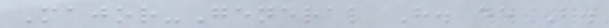Major-General H. de B.
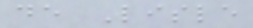de Lisle
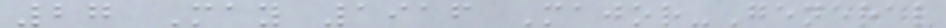27 May 1916 Major-General
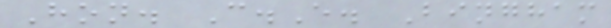Hon. C.E. Bingham
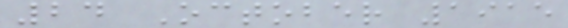24 October 1915
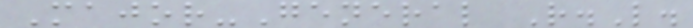Major-General R.L.
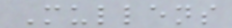Mullens
